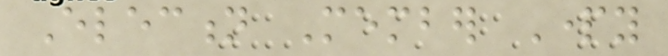Election Member Party
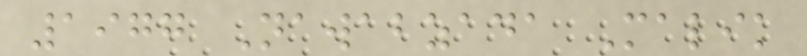1977 Nawabzada Malik
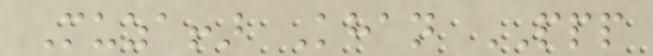Muzaffar Khan PPP
